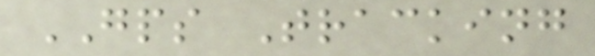GPS Tracking
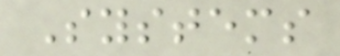Systems
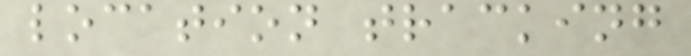location tracking
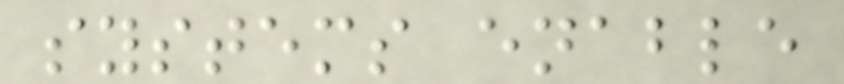systems enable
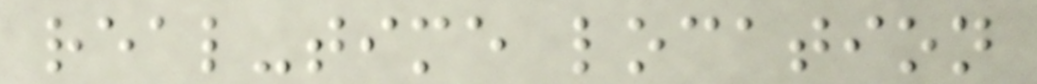real-time location
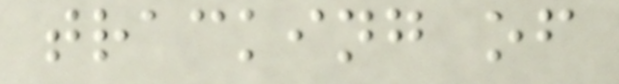tracking of
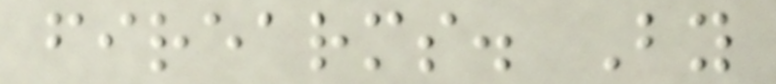firearms. By
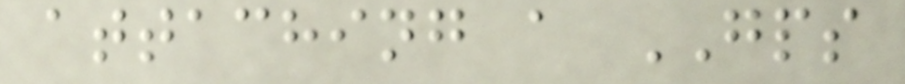attaching a GPS
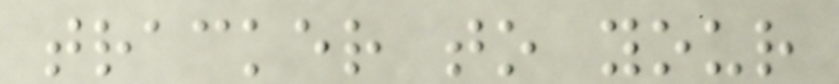tracker to your
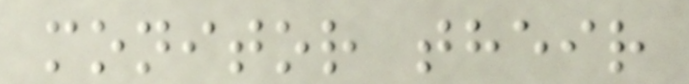monitor their
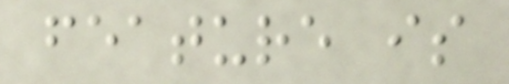feature is
